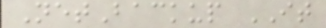NetBackup IT
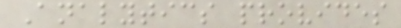Analytics provides
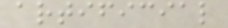artificial
